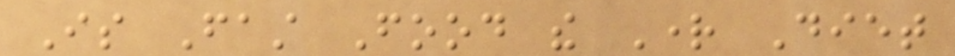Is Fast Food the Right Diet
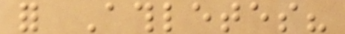for Athletes?
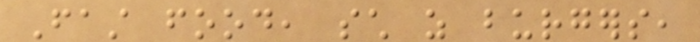Fast food, such as burgers,
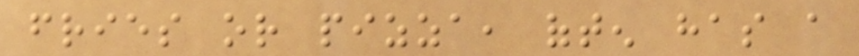fries or pizza, often has a
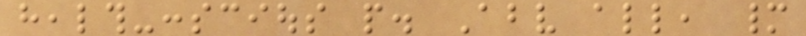health-conscious people. Above all, many
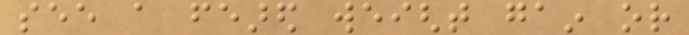see a feared weight gain or
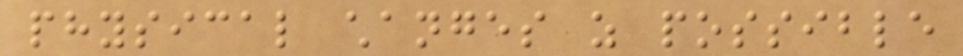physical changes as possible
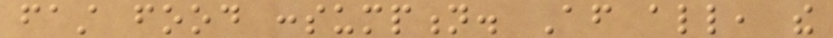fast food consumption. After all, the
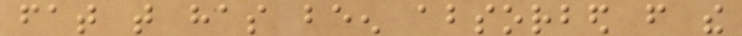fat that has been absorbed from the
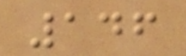146
